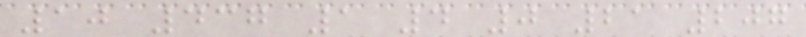10 437 1 4 0 21 207
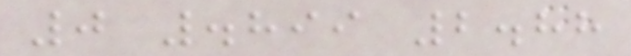0 .899 2.88
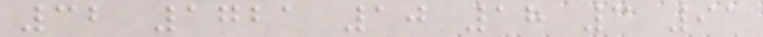32 1721 10 18 3 91
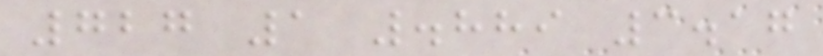727 1 .889 3.17
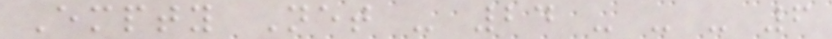Empty Net - 24 - - - 6
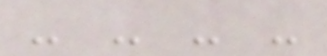- - - -
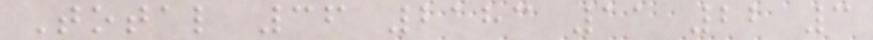Total 36 2183 11 22 3
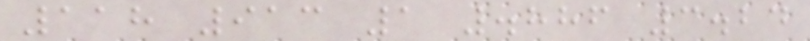118 913 1 .886 3.24
